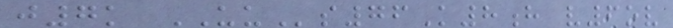j7k UUs76K8h v6ov
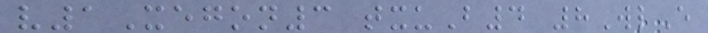v1Xegon3 txuB4 8WlE
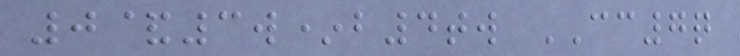0&3w*b4tw CC7q
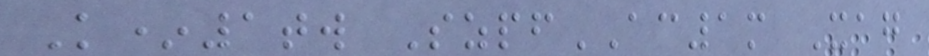K*1tw SzpfAC1m Xag
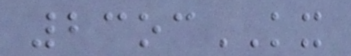23ocKX
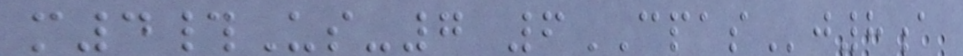m4#Us-7 6CPASj8a
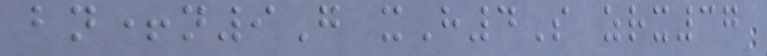bn+n9G xH4S zrx37
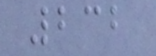232
